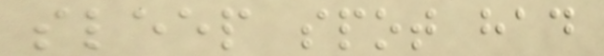sleep spot had
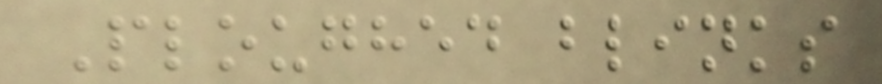Ploughed blinks
